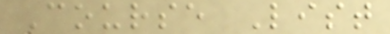Course List
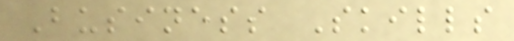Business Skills
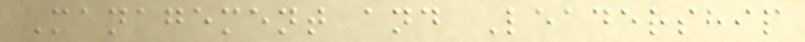Management and Leadership
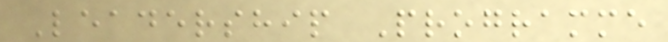Leadership Programme
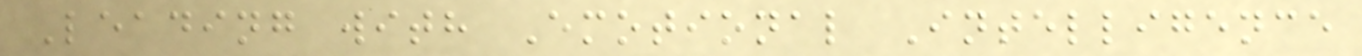Leading with Emotional Intelligence
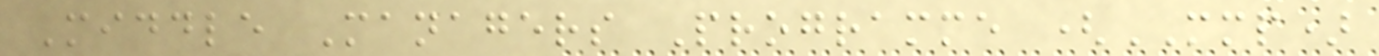Middle Managers Programme (MMP)
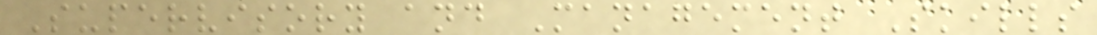Supervisory and Management Skills
